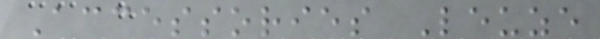Accessories Leuze
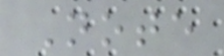Note
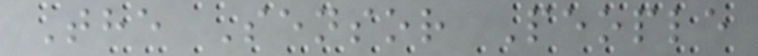The Sensor People
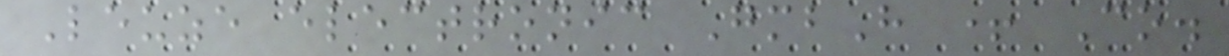Leuze electronic GmbH + Co.
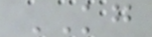KG
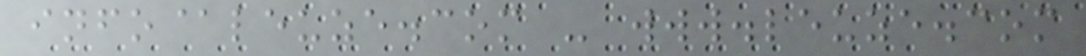info@leuze.com - www.leuze.com
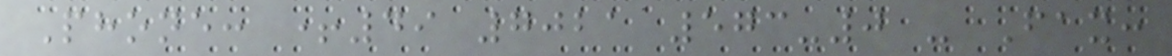Phone: +49 7021 573-0 - Fax:
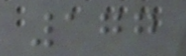177
